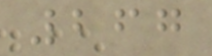267
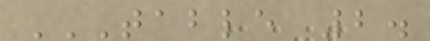TABLE 2.
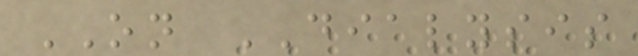ON DIALYSIS
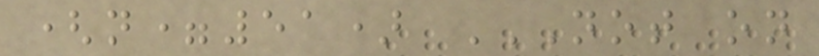(n=51) NOT ON
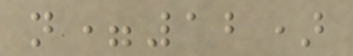n=12)
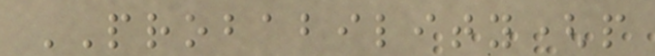PROBABILITY(p
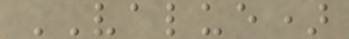VALUE)
